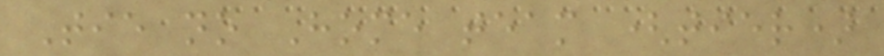Tie no Home team (tier)
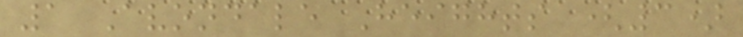1 Avondale Heights (3)
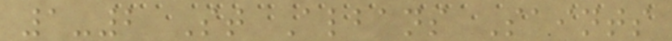1-2 St Albans Saints
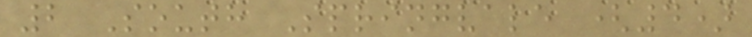2 South Springvale (4)
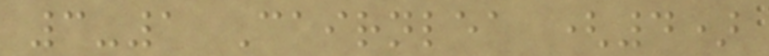3-1 Cairnlea (4)
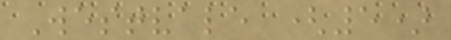Westvale (5)
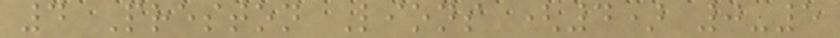4 Preston Lions (4) 0-5
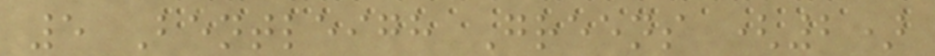5 Bentleigh Greens (2)
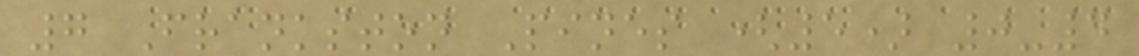7 Frankston Pines (5) 0-4
